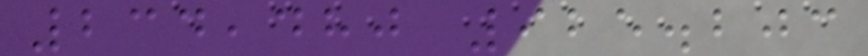234,480 925.203
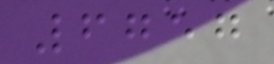6757
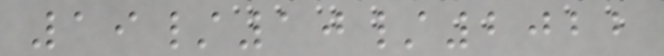19/10/2022
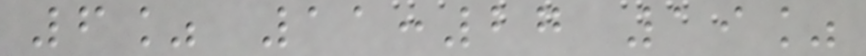6% 11:27 19%
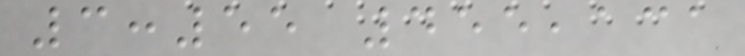3:55 455,131
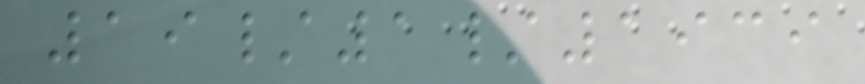19/1/1939
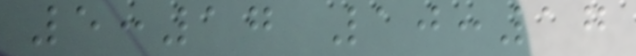5:17 10:17
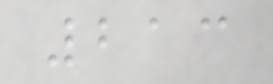213
